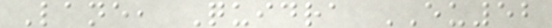Lane, Quidra EU52
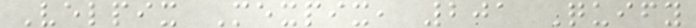Velpix Mexpix, 201 Quify
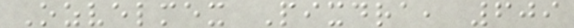Ozvelmex Pixdra, 609
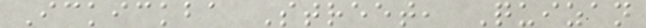Ickickba Street, Quizan
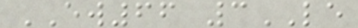EW66 3LE
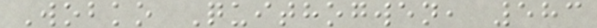Wobko Quithogwen, 583
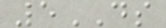5DS
